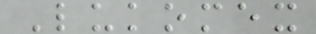Lukomex
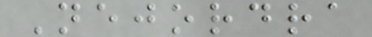Nejordra
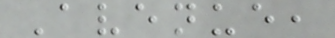Avenue,
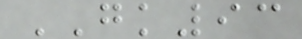GK93
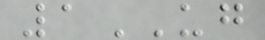1UG
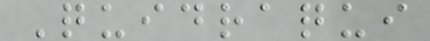Quidraqui
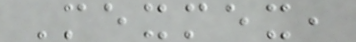Mexmex,
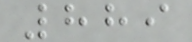889
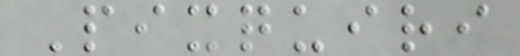Pixquiri
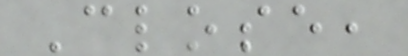Close,
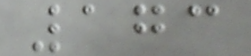173
